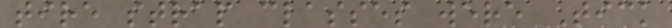tire strap classes were Tick
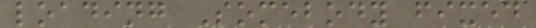loading Somebody fixed
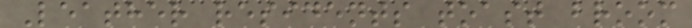Leather residents toast broom
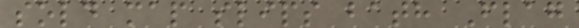sold map slips bath Flag
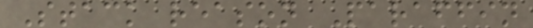Stack reason Paraffin
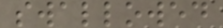swallowed
